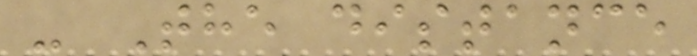- The distance
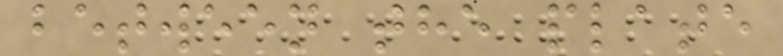between the plate
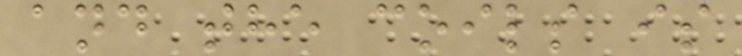and the coils is
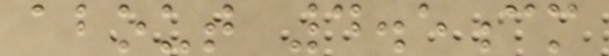about 4.5cm
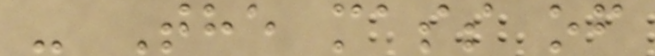- The mass of
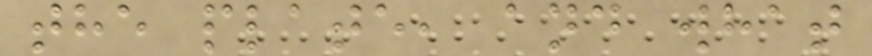the plate, and what
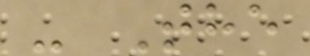- The
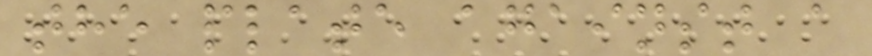the plate against a
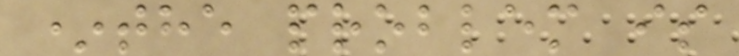*the problem is
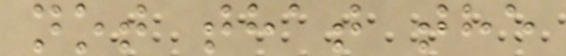not that the
